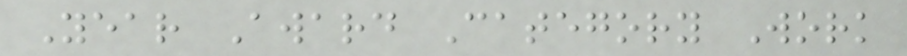Year Award Category Work
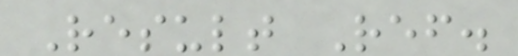Result Ref.
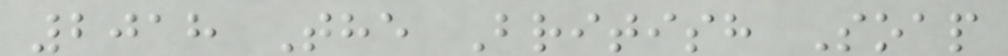2018 The British Soap
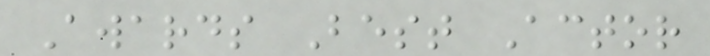Awards Best Actor
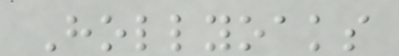Hollyoaks
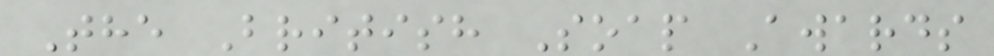The British Soap Awards
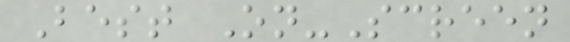Best On-Screen
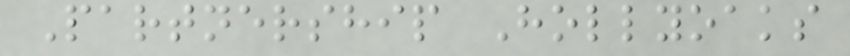Partnership Hollyoaks
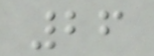26
